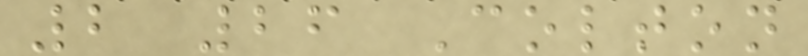2 26 Colton
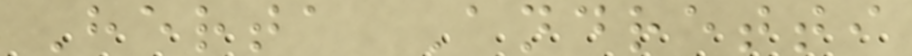Herta Andretti
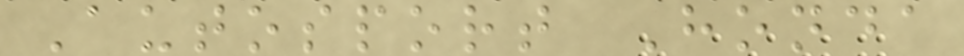Autosport Honda
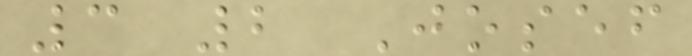3 2 Josef
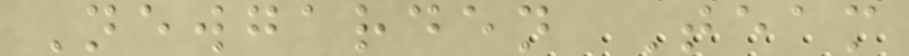Newgarden Team
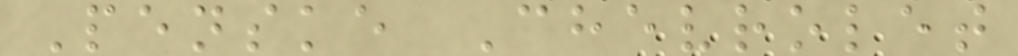Penske Chevrolet
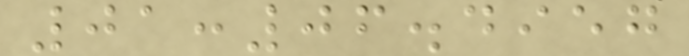01:06.4957
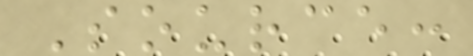Source:
